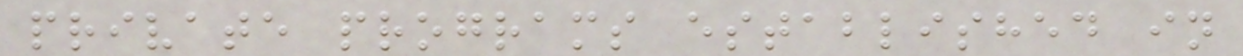private programs established in
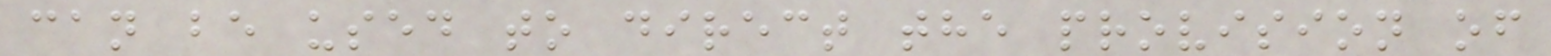can be used to direct the provision of
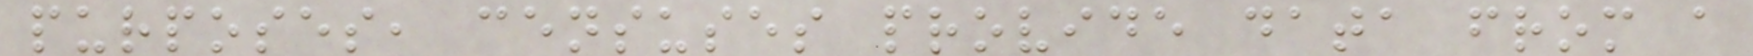purposes, censuses provide data from a
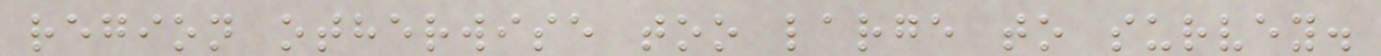region otherwise too large to survey.
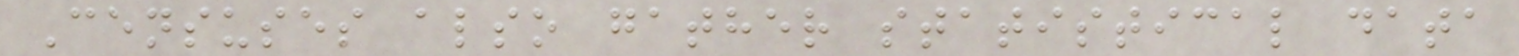Censuses also gather statistical data
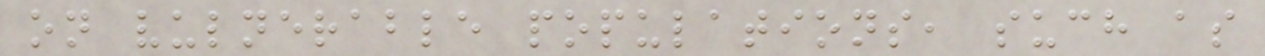on vulnerable populations, such as
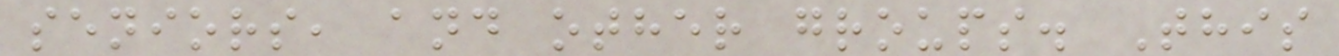seniors, and other groups. This
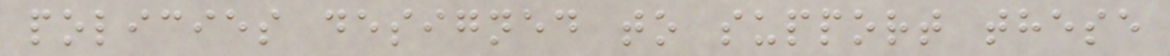policies designed to support these
